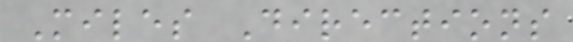Miles Directions
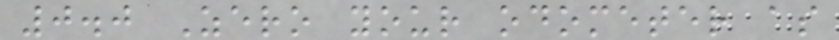0.0 Zero your odometer as
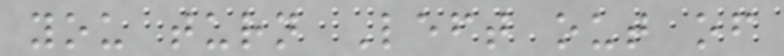you turn Left out of
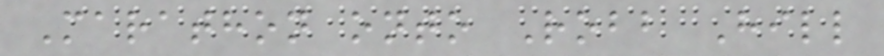Marathon onto Robb Hill
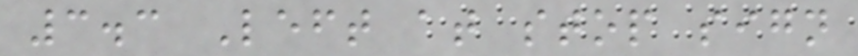3.3 Left at stop sign
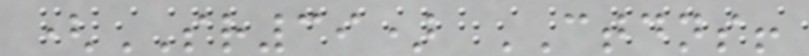(SR39) CTDNS!
